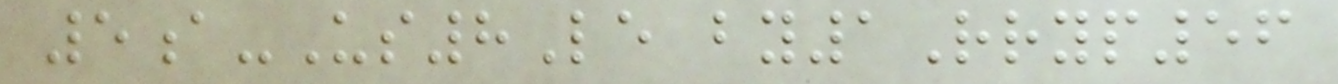5a-Us8Le by1Rryp56
